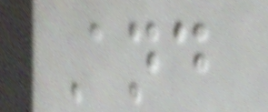And
